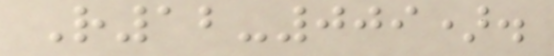R12-009).
